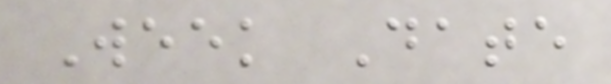Week Date
